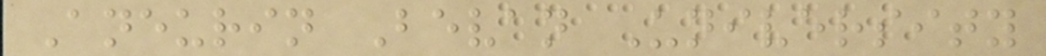Aneurin Bevan University
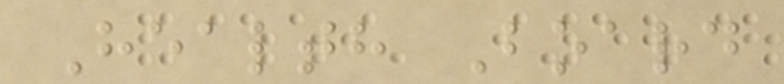Health Board
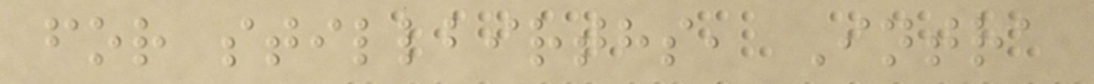for stillbirths, Intra
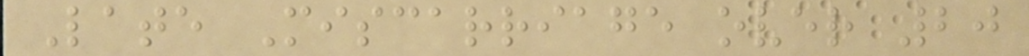Late Miscarriage over 20
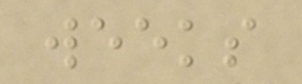weeks
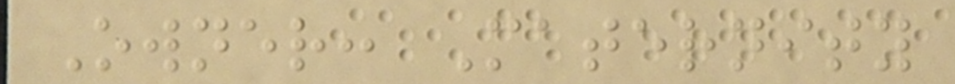Owner: Maternity
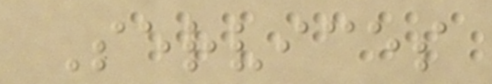Services
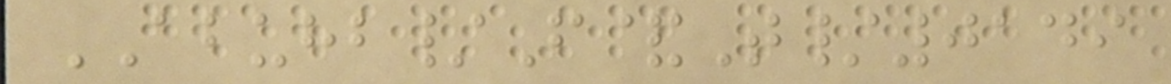ABUHB/F&T/0149
